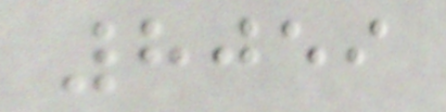8059
